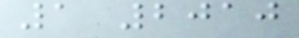1 2010
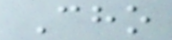Cho
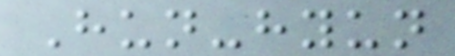Hun-hyun
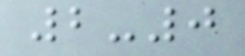2-0
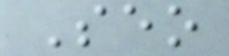Seo
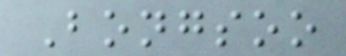Bongsoo
